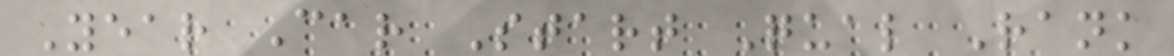Year Car Start Qual Rank
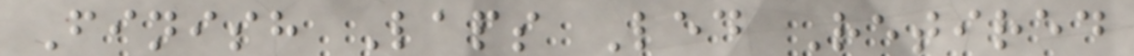Finish Laps Led Retired
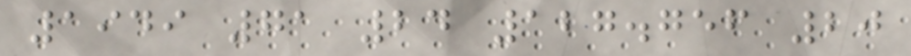1949 71 24 127.756 20
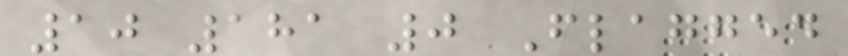10 181 0 Flagged
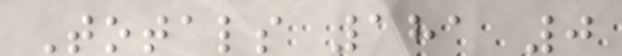Totals 181 0
